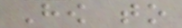How to
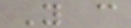You can
